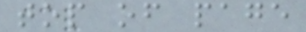top of page
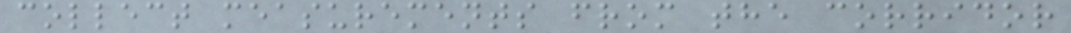collect measurements from the corridor
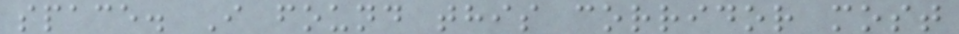space. I found this corridor most
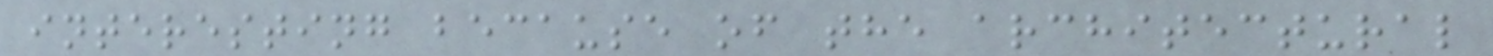interesting because of the architectural
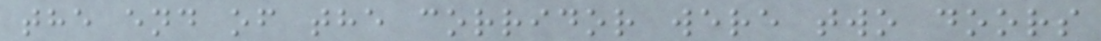the end of the corridor were two doors
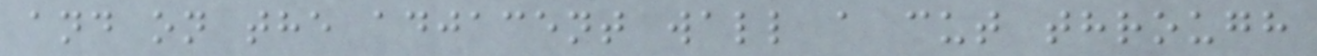and on the adjacent wall a cut through
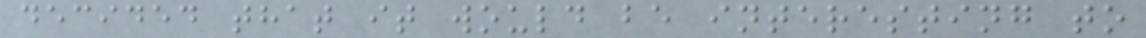decided that it would be interesting to
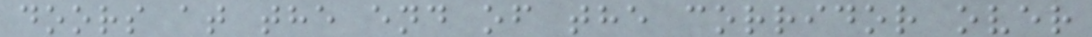doors at the end of the corridor over
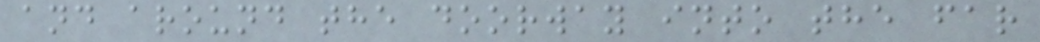and around the doorway into the far
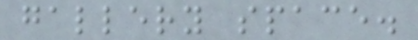gallery space.
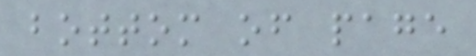bottom of page
